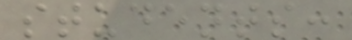students:
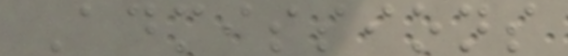Admissions
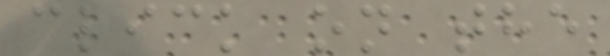click on the
